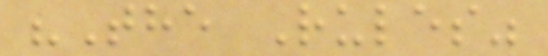"The Rules"
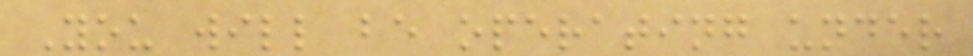You will be operating under
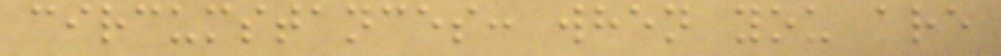circumstances: when you are
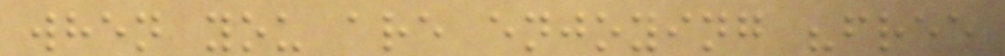when you are enjoying "free
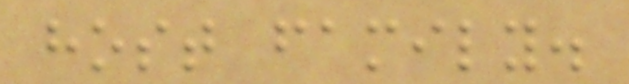host family.
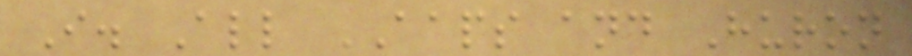I. All AAPS and Huron
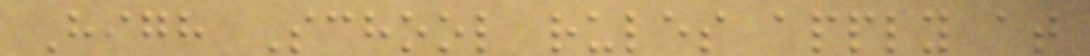High School rules apply at
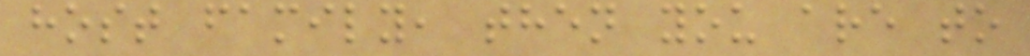host family, then you are to
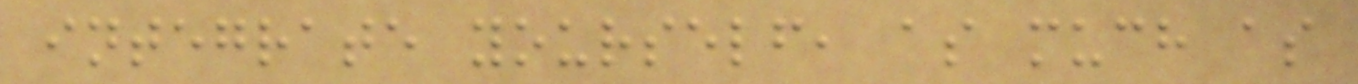integrate yourself, as much as
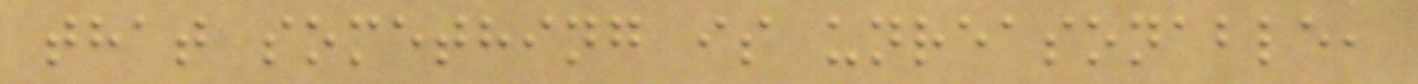that something is unreasonable,
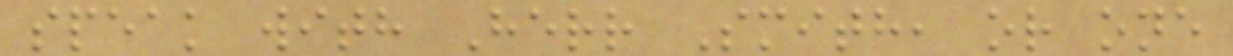speak with Herr Smith, or one
